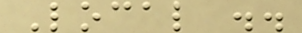Local ..
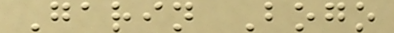Garin Bogo
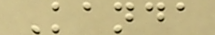Kanda
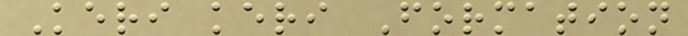Keri keri Formation
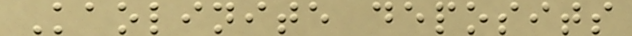Kaolinite deposits
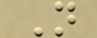N
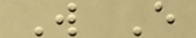W E
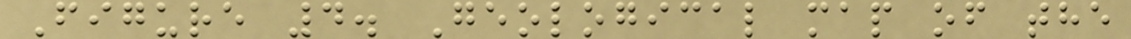Figure 4. Geological map of the
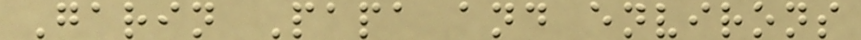Garin Papa and environs
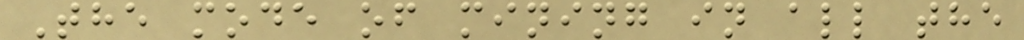The mode of mining in all the
